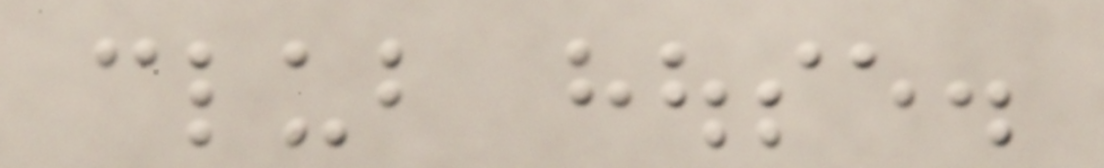club house.
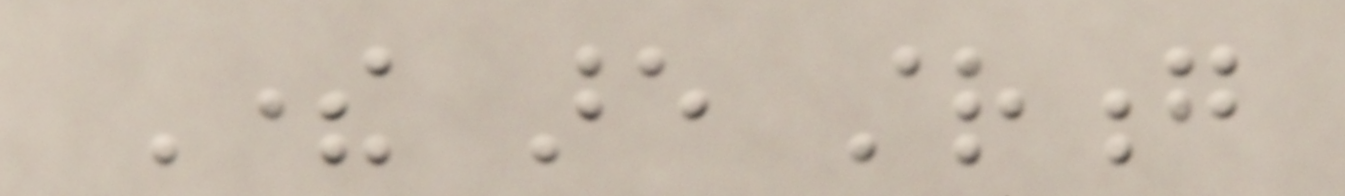There are strong
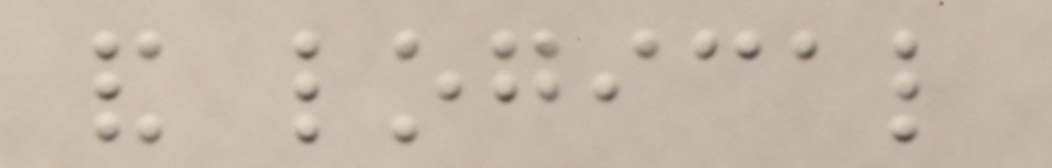and logical
